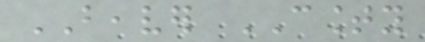BEAVER COUNTY
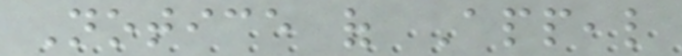Notice of Appeal
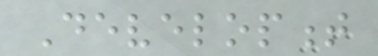Development
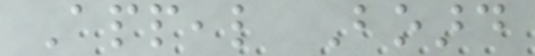Appeal Board
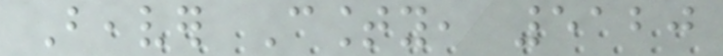Beaver County, 5120
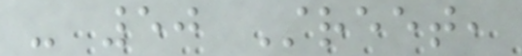- 50 Street,
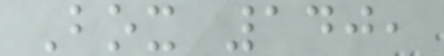Box 140,
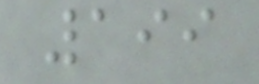199
